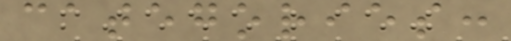categories:
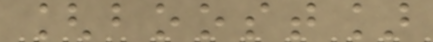[boost]
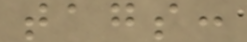tags:
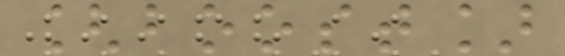[boost]
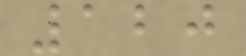120
